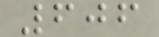606
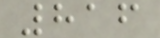816
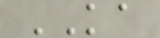KA
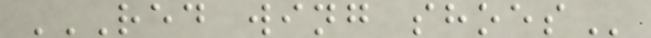RED WING SHOES
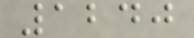1240
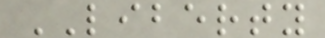LIBERTY
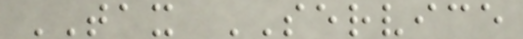TAX SERVICE
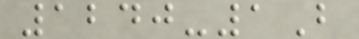1240-1B
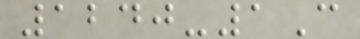1240-1C
